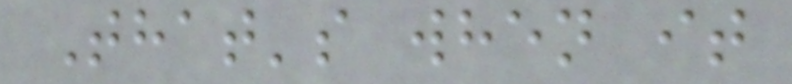That's when it
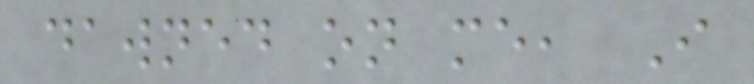dawned on me, I
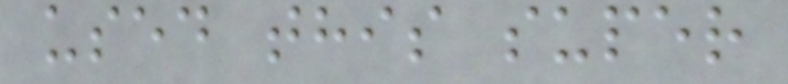used this super
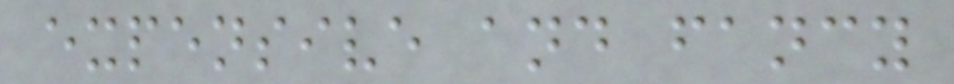expensive and fancy
